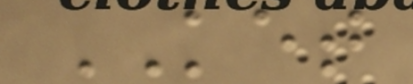KET
